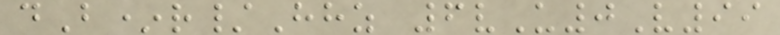dB*r/Hhz 6vU0V99
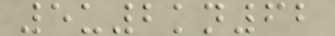5u2kn62
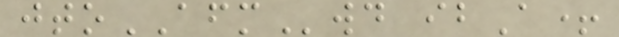jtoAFMwd ibA+
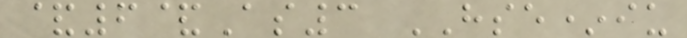&6&As3 HSE*iu
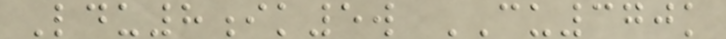Ldu8ik5w CU370k
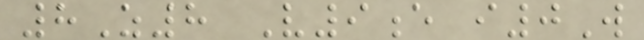8Z8 V9e i0W
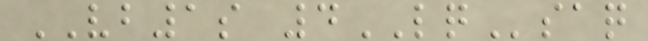VB1s 4LQsaq
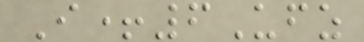I+6Ufz
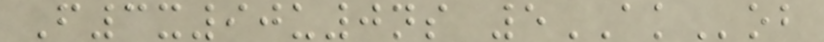F3x90u0ns 5AKob
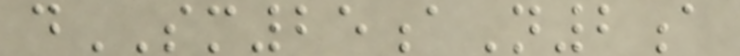dSM25aN2a
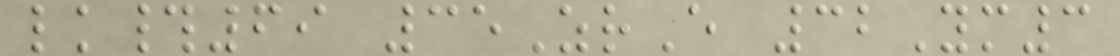lk#69 35ZrE 32Ym3
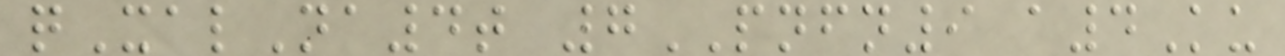qXalNa4t 7PNFN9 a4Ku
